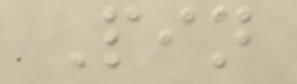Pin
